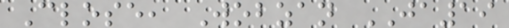Close, Wobzan JA19
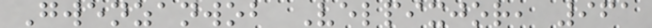Gwenzanwob Velpixjor, 961
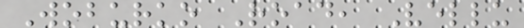Woburko Road, Vellu
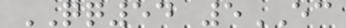QQ54 5EC
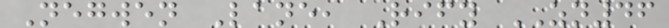Negwen Lane, Rify ZN46
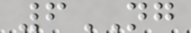6NG
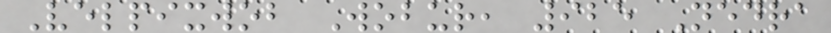Velpixwob Wobur, 925 Nedra
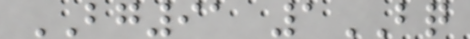BG91 1BQ
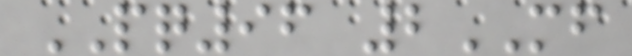PQ96 2MF
